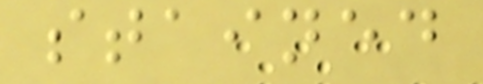stained
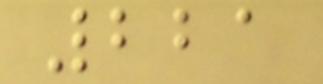221
